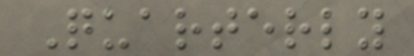Quarterly
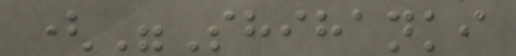("Shihanki
